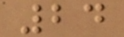24
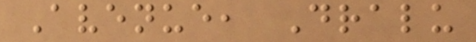Avenue, Dralu
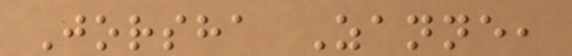Jorsha Zanne,
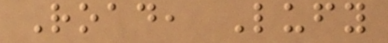Road, Lufy
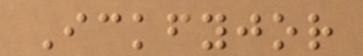Ickfyjor
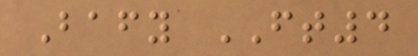Bafy FT4
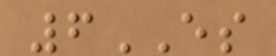6ES
